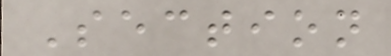Section
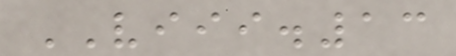VIII.13
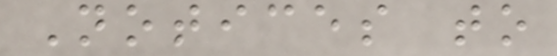Notices to
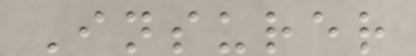Insurer
